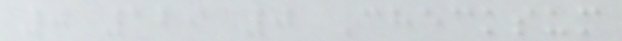0 129 0 Checksum
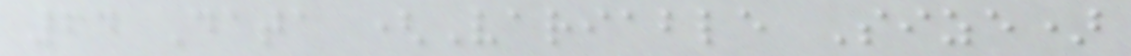64 Data (Variable Size)
